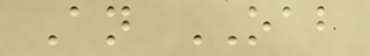An OAB
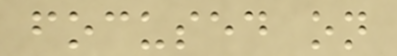focused on
